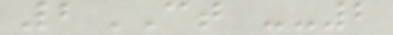2CT --2
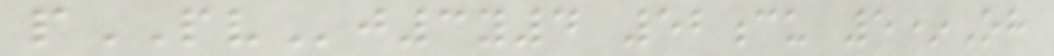pPVj3y4 52cu 5*Oh
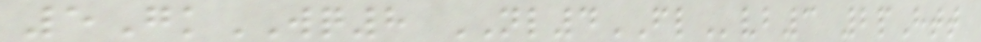5GkWQ8 NL4FLvb3 2pHtt
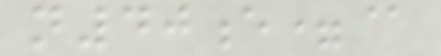n40e=@
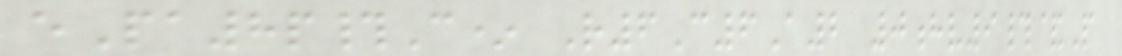ePa8p#C* R6C6A2 0hv9#&P
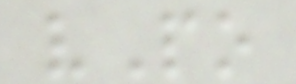vPo
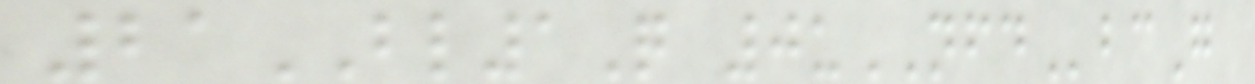21BL1Q 0uNFDbcG
